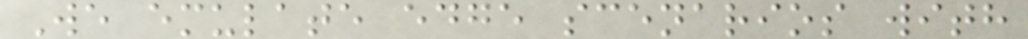We emulate edge scenarios with
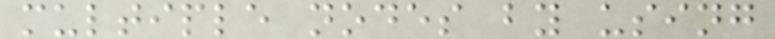multiple nodes by using
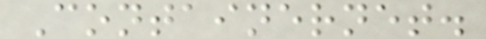Containernet.
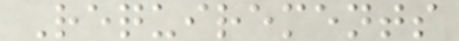Requirements
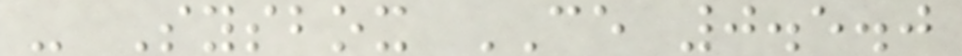- Sysbox CE 0.5.0
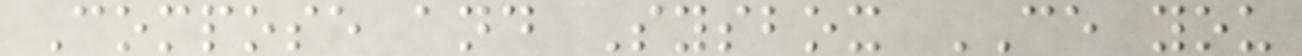Compose and Sysbox CE you
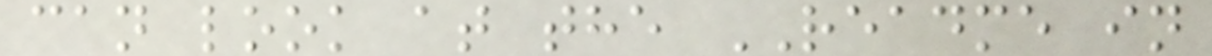can look at the README in
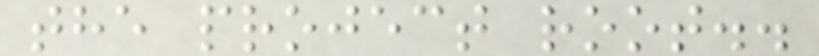the project root..
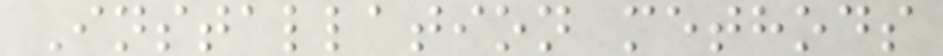Installation methods
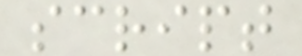script
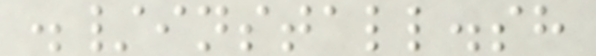./install.sh
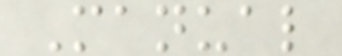Manual
